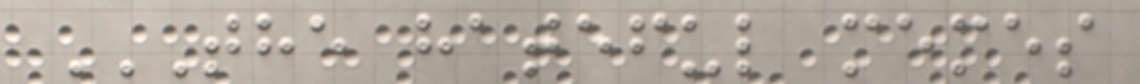THE HATEFUL MEMES
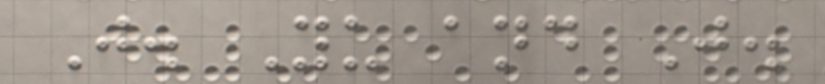J. Yu and J.
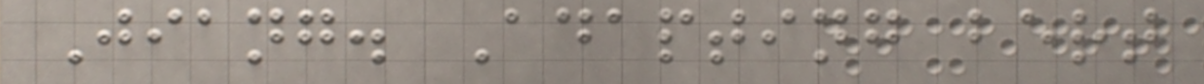Jiang. Adapting bert
